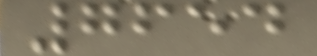7654
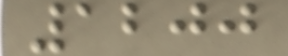1200
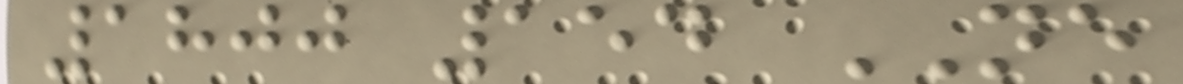1800 154 NE
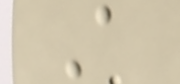A
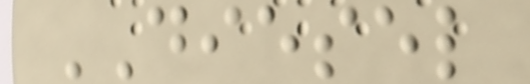DIESEL
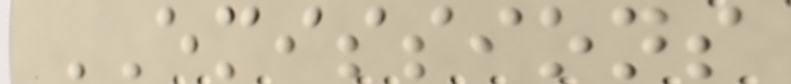EMISSIONS
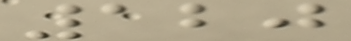120
